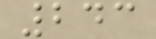243
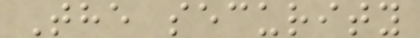The security
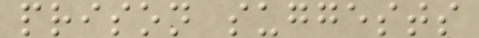prison suggests
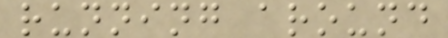running around
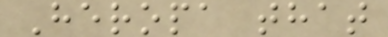Heropa that
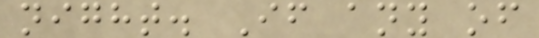night. If any of
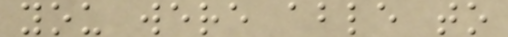you were able to
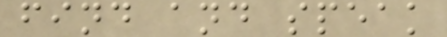find and speak
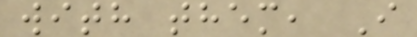with them, I
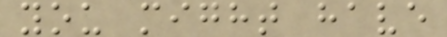you might have
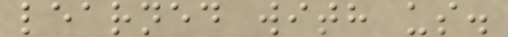learned with us.
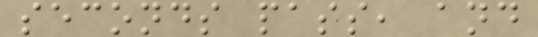seconds pass, and
